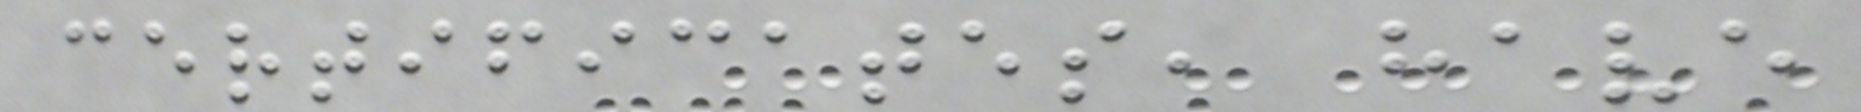certificates, have
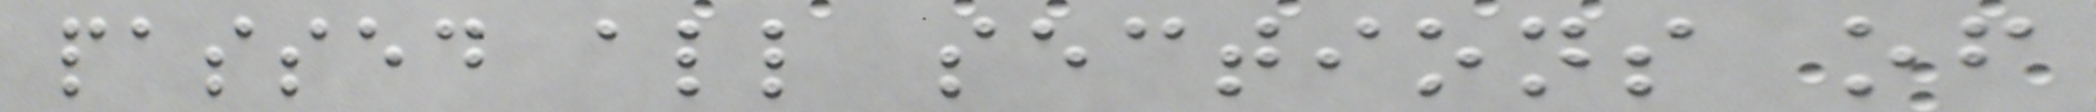passed all sections of
